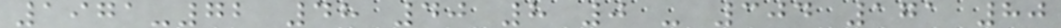1971-72 48 40 8 0 - 304 171 80
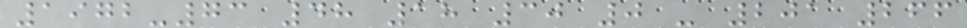1972-73 48 18 30 0 - 201 266
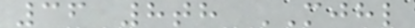36 8th MJHL
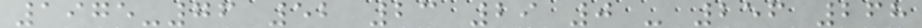1975-76 52 23 29 0 - 256 268
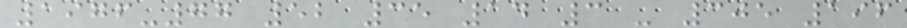1976-77 52 35 14 3 - 305 196
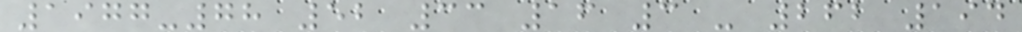1977-78 52 33 16 3 - 262 194
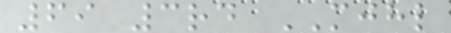69 3rd MJHL
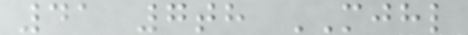41 7th MJHL
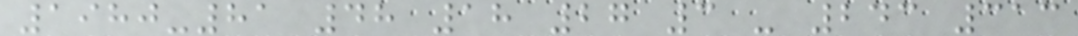1980-81 48 18 27 3 - 243 313
